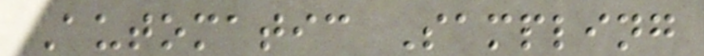Automatic Sampling
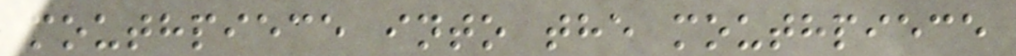mouthpiece into the mouthpiece
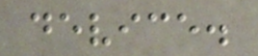device.
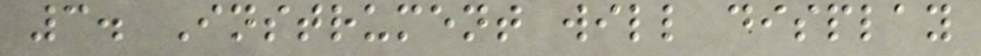3. Instrument will display
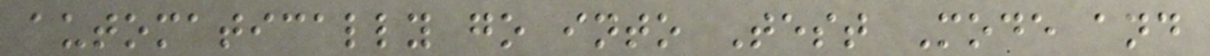automatically go into Test Mode and
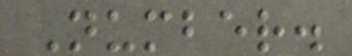Number.
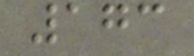173
